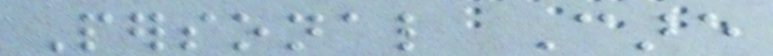Personal Care
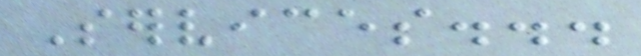Services...
